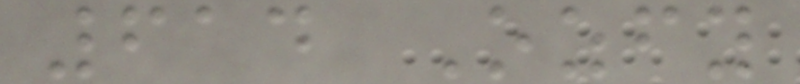614 Ozfy
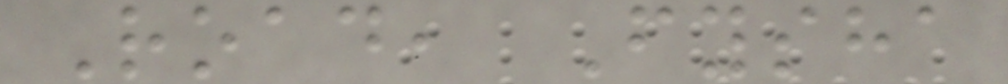Road, Fysha
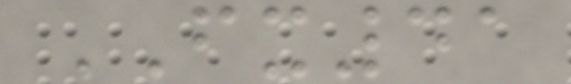FX41
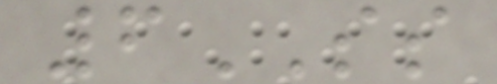6SS
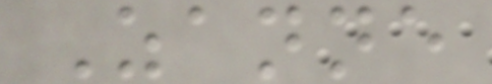Zanne
